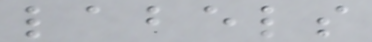labels
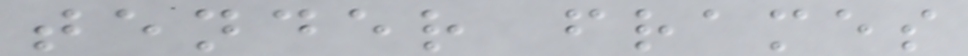tender frames
